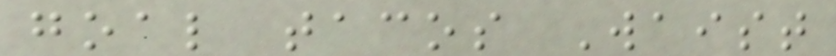goal tacos Waist
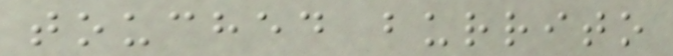touched burrito
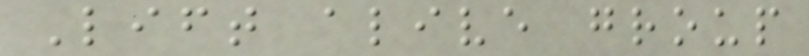Lift alive group
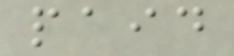paid
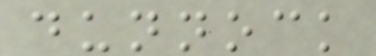dunnock
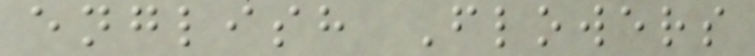english Flowers
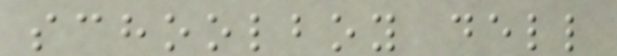schoolboy dell
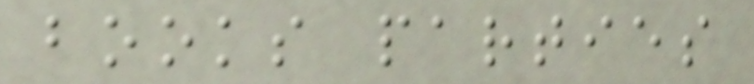books parties
